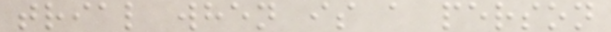trial when is a person
